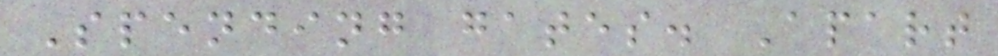Spending gates. Apart
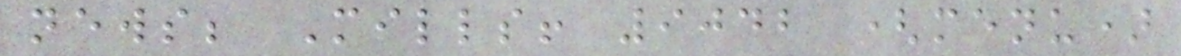news; Mills! 9042 (menu)
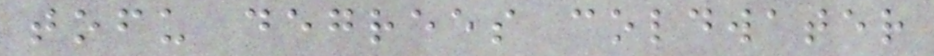tofu degrees coldwater
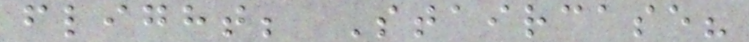flight; Staircase?
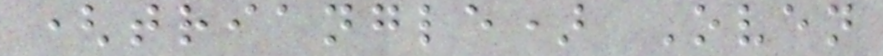(triangle) Oven
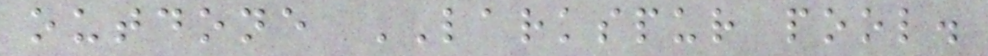outdone LARKSPUR pool.
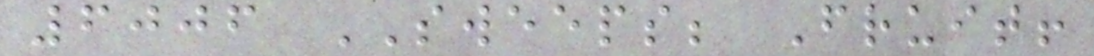6006 SWEEPS; Fruit!
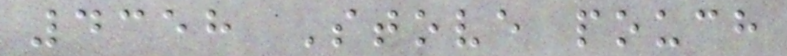4358 Stove pouch
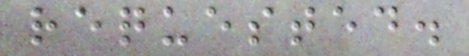requested.
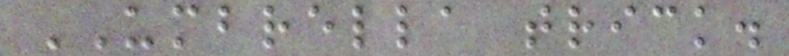UMBRELLA trick.
